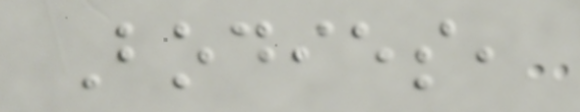Bodies,
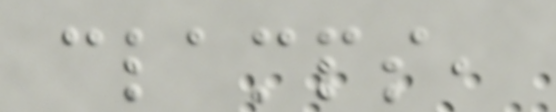clamps,
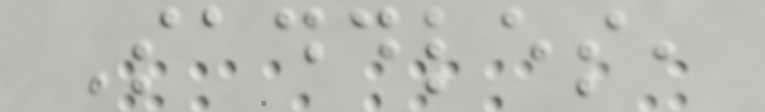Saddles,
